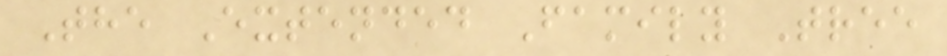The Extended Family Tree
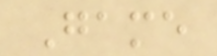Game
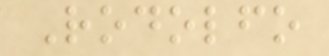Rodolfo
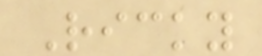Ricky
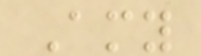Amy
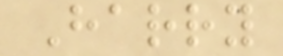Harry
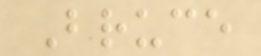Bruce
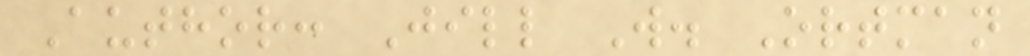Author: Jill W. Ortman
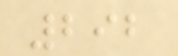292
